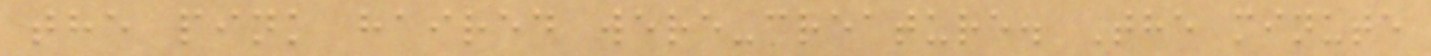the pink haired were-creature. The minute
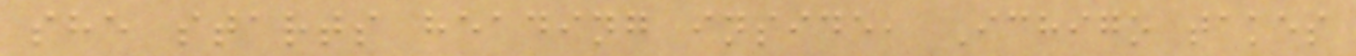she starts heading inside, Ichigo takes
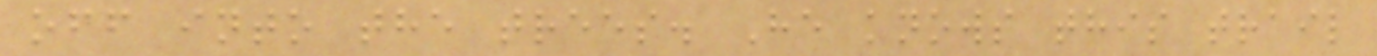off into the trees. He knows this trail
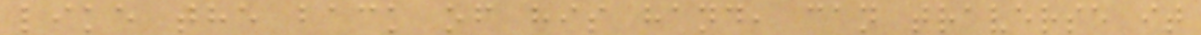like the back of his hand, can traverse it
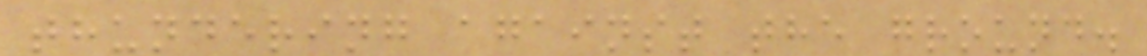thundering against the ground.
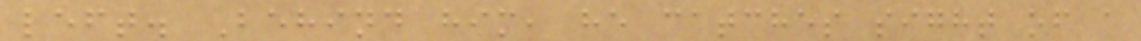left. Behind him, he catches sight of a
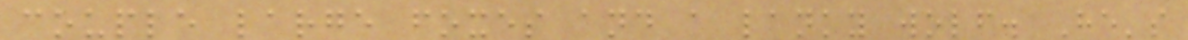couple large foxes and a lanky wolf. He's
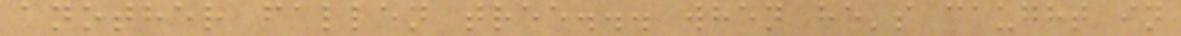another fallen tree... when he's caught in
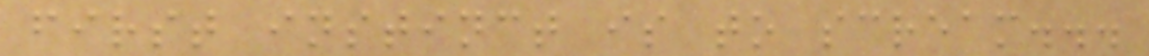first instinct is to scream...
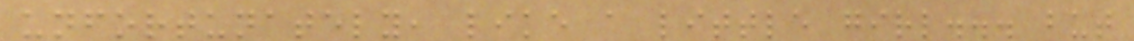unfortunately, like a little girl... but
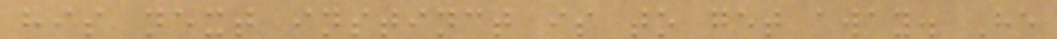his next instinct is to get away. He
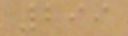299
